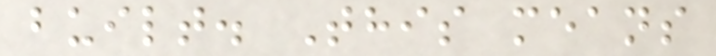built. This means
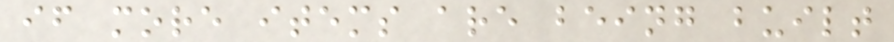if more items are being built
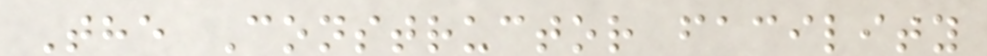The Constructor facility
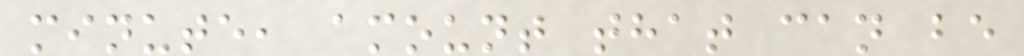minute, amount that can be
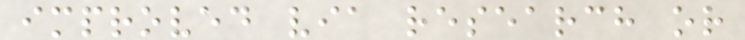improved via research or
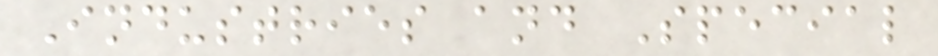Industries and Special
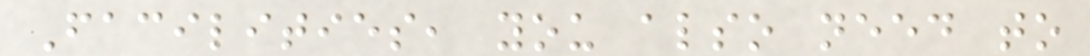Facilities, you also need to
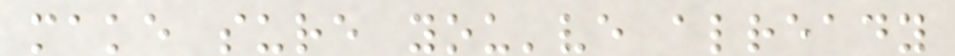make sure you've already
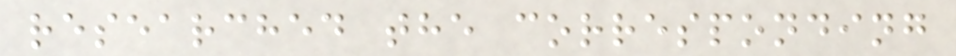researched the corresponding
